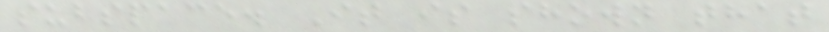subspace. It is shown that
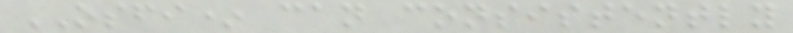OSFI* can consistently
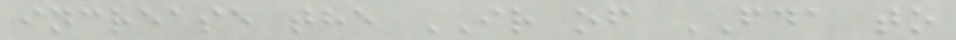increase the IR of FDA to
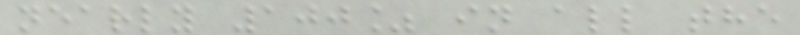nearly 100% in all the
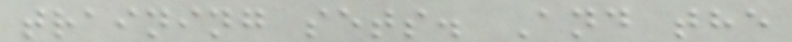training sets. And the
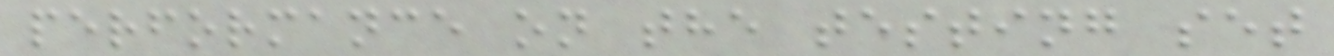performance on the testing set
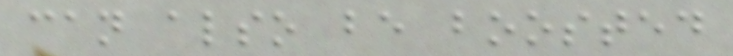can also be boosted
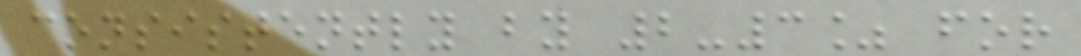consistently by 2-3% for
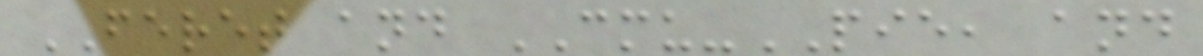FERET and CMU-PIE, and
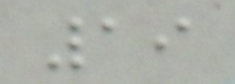19
